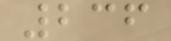236
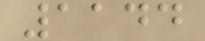1144
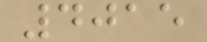4015
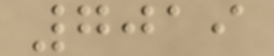7019
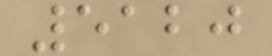5120
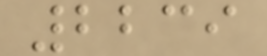2239
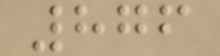876
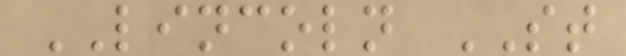LINCOLN ST
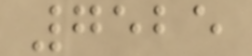7525
